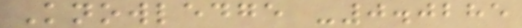Knowledge -0.0285
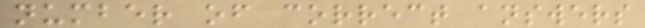number of correct answers
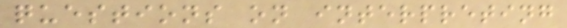questions on interpreting
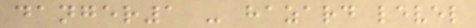danger1 - hazard level
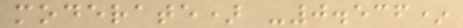moderate) -0.536*
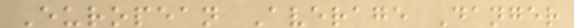European Average Danger
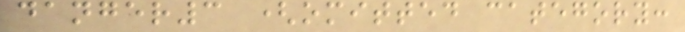danger3 (omitted category:
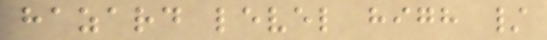hazard level high /
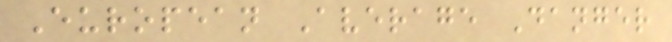European Average Danger
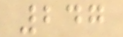247
